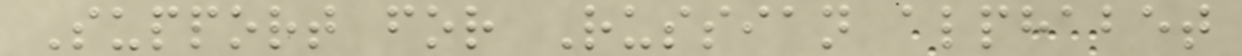Support for Russian alphabet
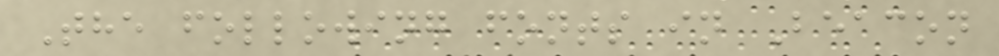The following fonts in Beacon
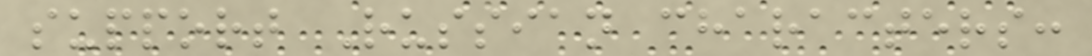support Russian characters:
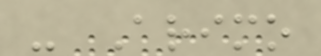- Arimo
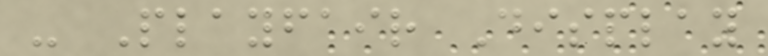- Playfair Display
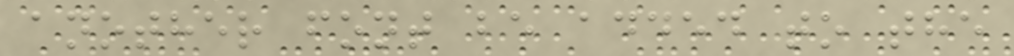another font be added to the
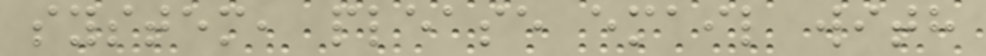system, please email with
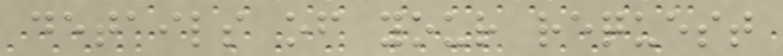details of your request
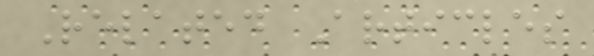Related Articles
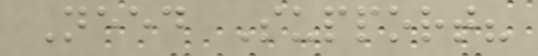Need Support?
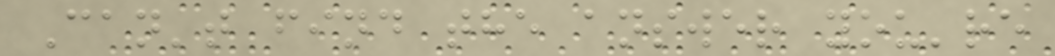Can't find the answer you're
